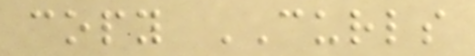copy CURLS
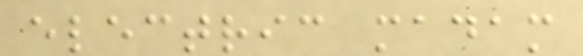electric madam
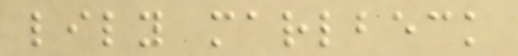lily marlbeck
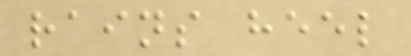rains heel
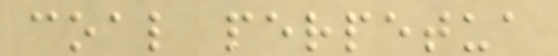coal perpetua
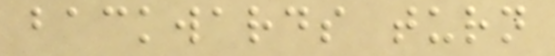backwards turn
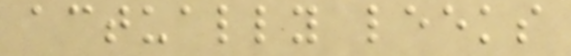actually leeks
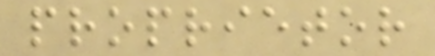proprietor
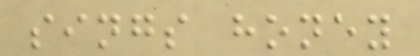sings honey
